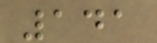141
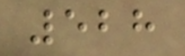528
